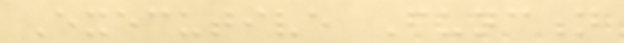Executive Function
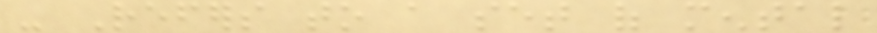- Refers to a set of mental
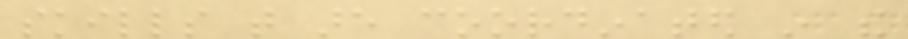skills that are coordinated in the
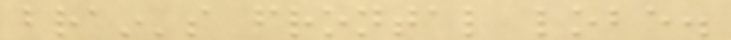brain's frontal lobe.
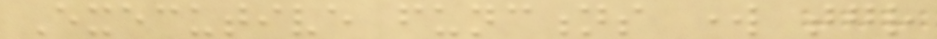Executive functions work together
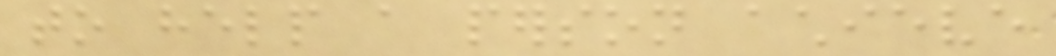to help a person achieve
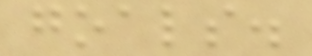goals.
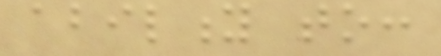ability to:
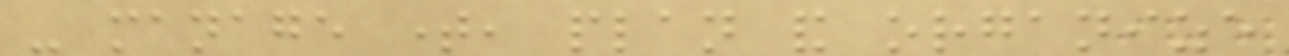- manage time, plan and organize
